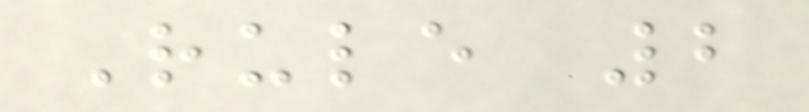Rule 2
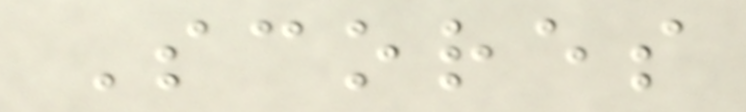Scores
